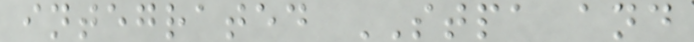integrated STPA and
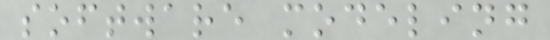software modeling
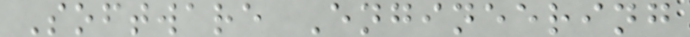Software Engineering
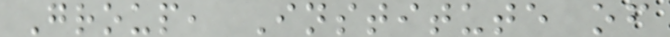Group, Institute of
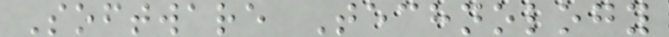Software Technology
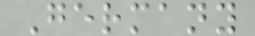Germany
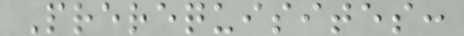Prerequisites:
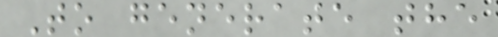To generate the
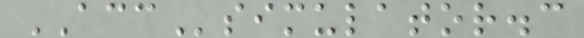ACCsimulator.c
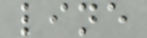line
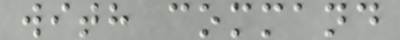with command
